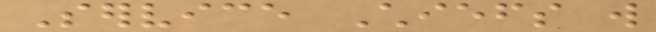Service Chiefs will
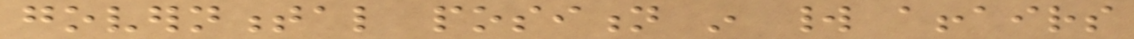governmental position in world affairs
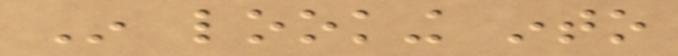In looking into
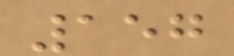157
